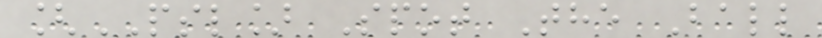[PSL] Spot The Ball
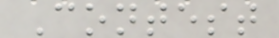Contest
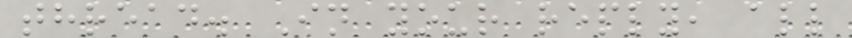thread. In your reply, all
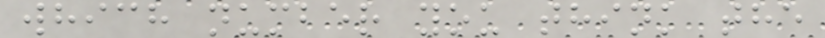which number you think the
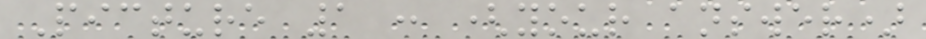Picture 1 : (your answer)
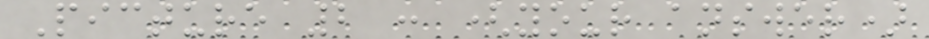Picture 2 : (your answer)
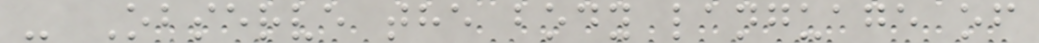- Observe the body language of
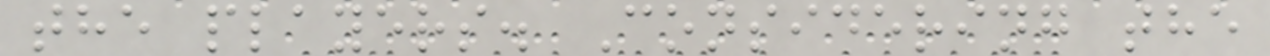the players. Considering the
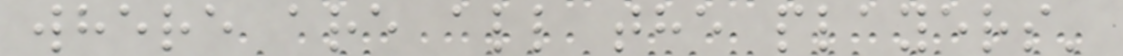where are all the players'
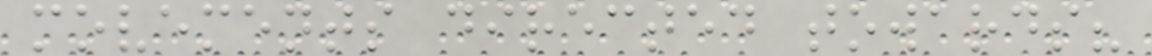movements directed towards?
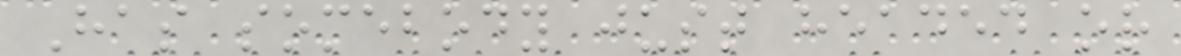Has somebody just headed or
